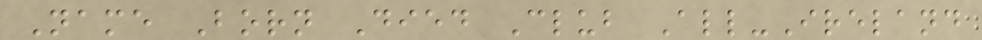Name Born Died Club All-Ireland
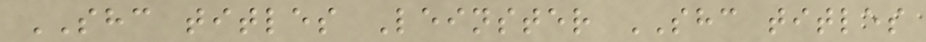SHC titles Leinster SHC titles
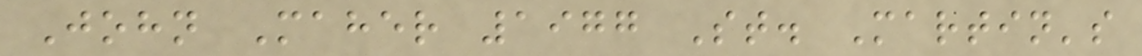John Maher 1977 St. Martin's
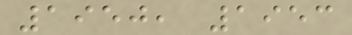1950, 1953
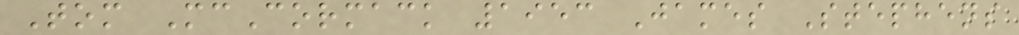Tom McCormack 1953 James Stephens
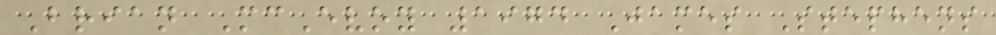Brian McEvoy 1974 James Stephens
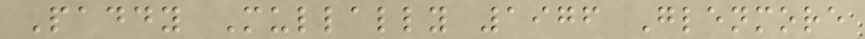Paddy Mullally 1976 Glenmore
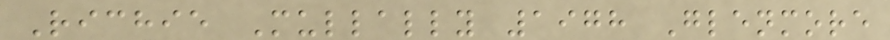Richie Mullally 1978 Glenmore
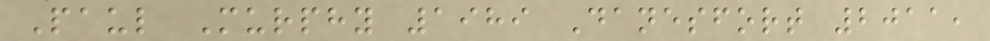Paul Murphy 1989 Danesfort 2011,
